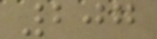207
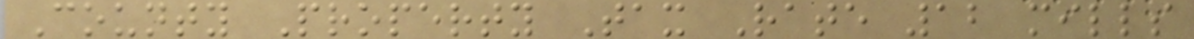County Property Tax Rate 12 mills
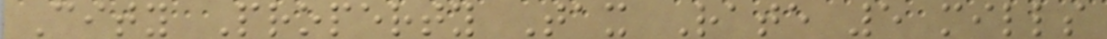City Property Tax Rate 5 mills
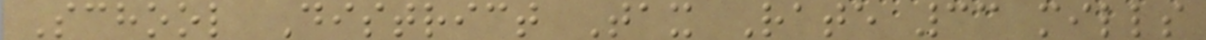School District Tax Rate 33 mills
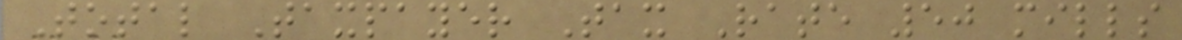Total Taxpayer Tax Rate 50 mills
